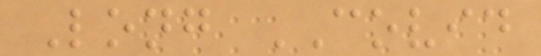Long COVID
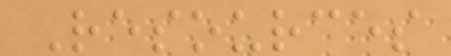Resources
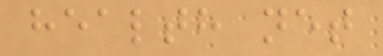health net
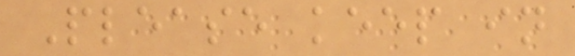Please keep in
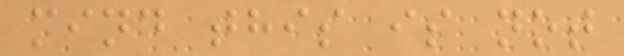mind this is not
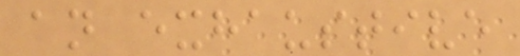an exhaustive
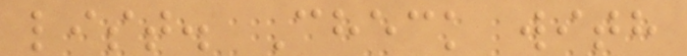list. Check with
